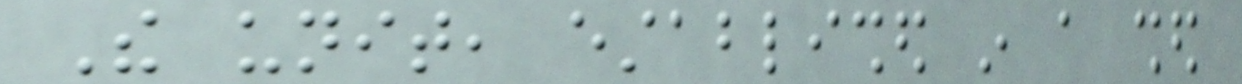The unit, established in a shed
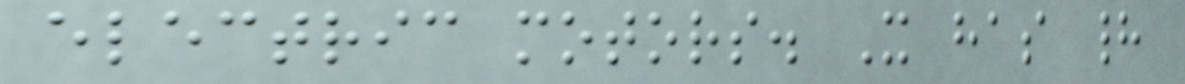electric motors. It has had
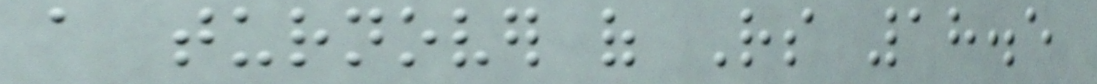a turnover of Rs 18.5
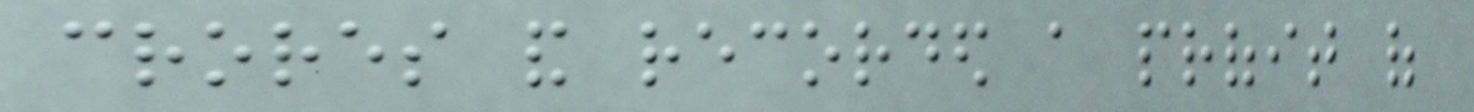crores and recorded a profit of
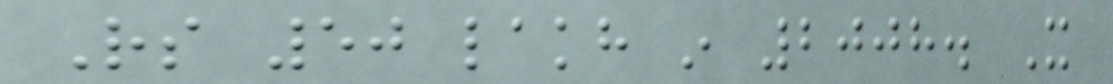Rs 50 lakh in 2008. It
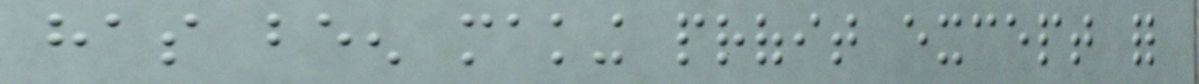has been making profit except for
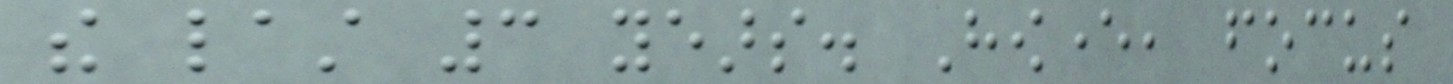the last 3 years. However, focus
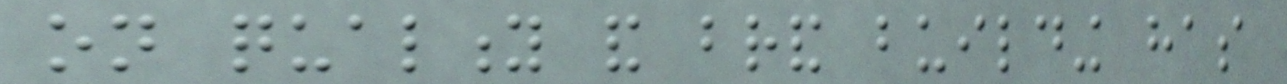on quality and brand building has
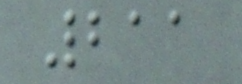211
